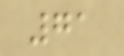71
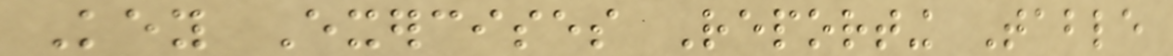Key Exercises Reporting Table
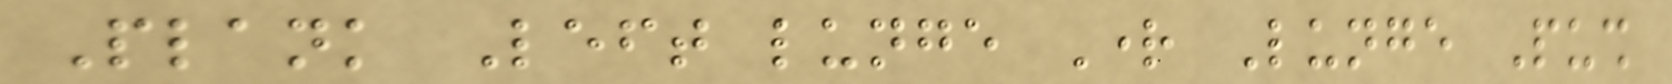Plank Left lunge Right Lunge Push
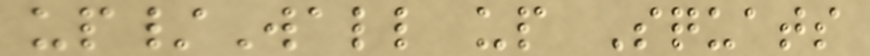up/Wall up Squats
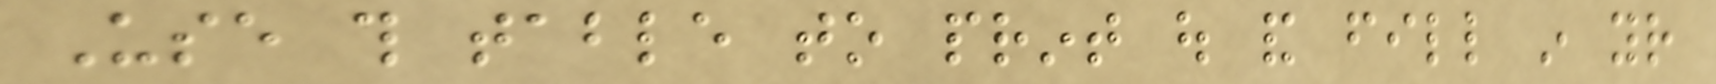Use this table to print out and fill in your
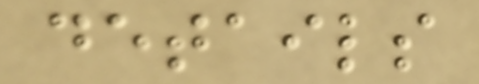details
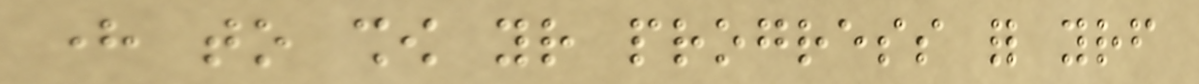here to show your progress for yourself
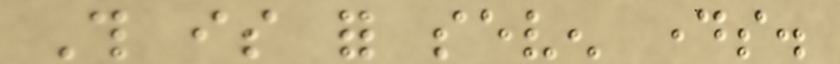This is for seven days.
